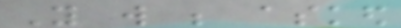You will be asked
